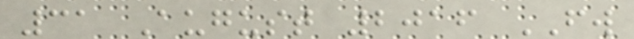31 August 2016 FW
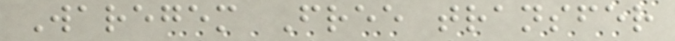Waregem Free transfer
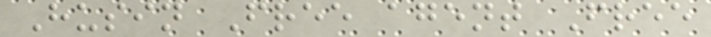Husin Free agent Free
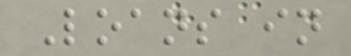Loans in
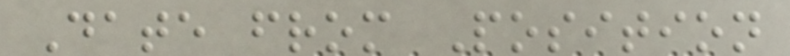Date from Position
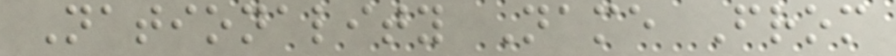Nationality Name From
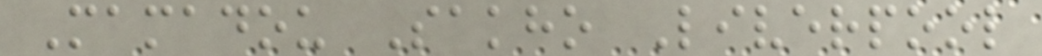Mamadou Sakho Liverpool
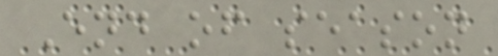End of season
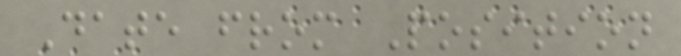Date from Position
